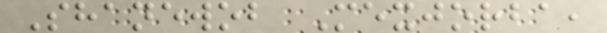Shanewob Mexjorba,
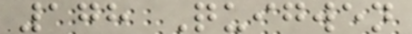178 Quigwen
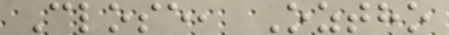Close, Oztho
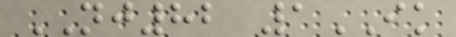NJ82 1IK
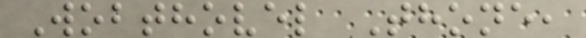Wobthovel Thone,
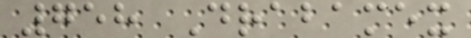758 Drabamex
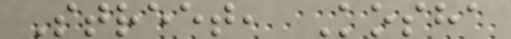Street, Kosha
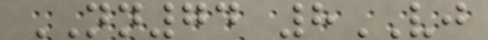NN74 8VJ
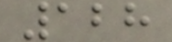128
